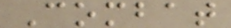Combat
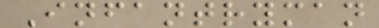Infantryman
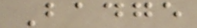Badge
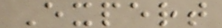Expert
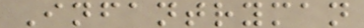Infantryman
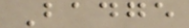Badge
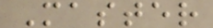Master
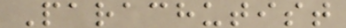Parachutist
